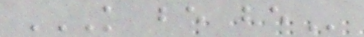K BE BE
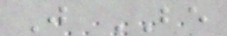J BE
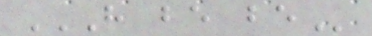H BE BE
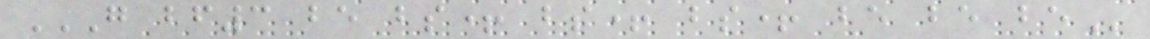G BF3 BE BS+ BS+ BS+ BE BE BE
